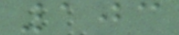103
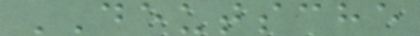DEUTSCHE
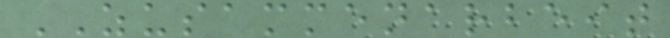ZUSAMMENARBEIT
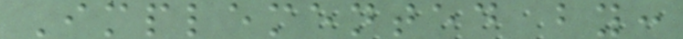Implemented by:
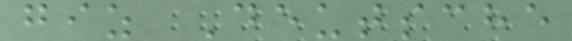giz Deutsche
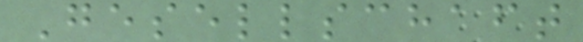Gesellschaft
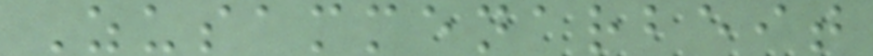Zusammenarbeit
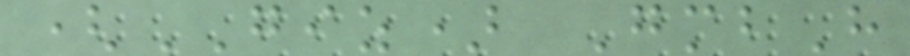(GIZ) GmbH
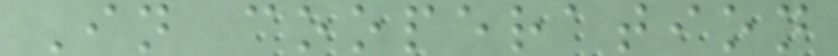In cooperation
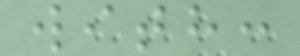with:
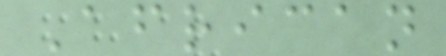African
